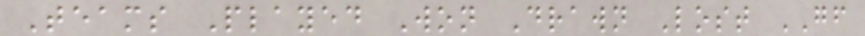Teams Played Won Drawn Lost GF
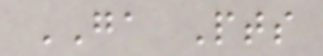GA Pts
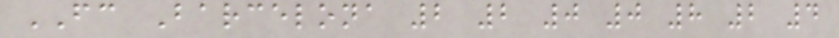FC Barcelona 2 2 0 0 8 2 4
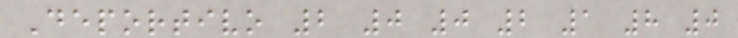Deportivo 2 0 0 2 1 8 0
